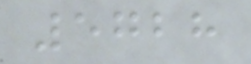5728
